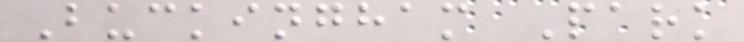Buckingham Park
